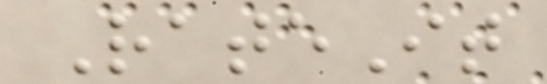RateIt
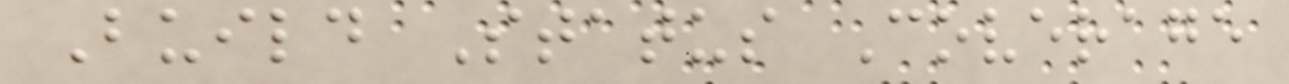Build Status Coverage
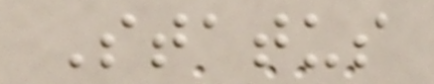Status
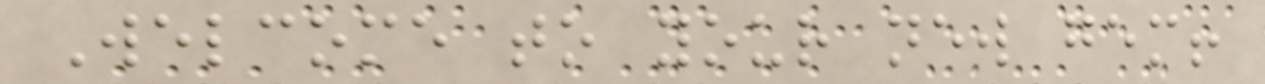Welcome to your new gem!
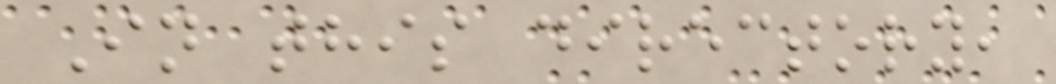In this directory,
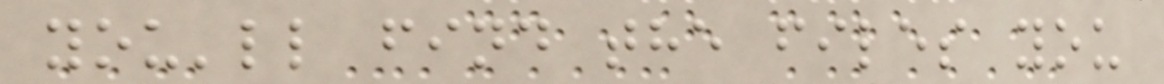you'll find the files you
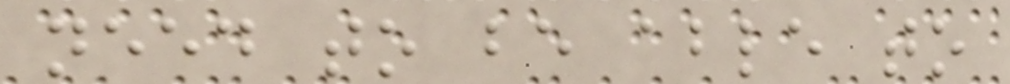need to be able to
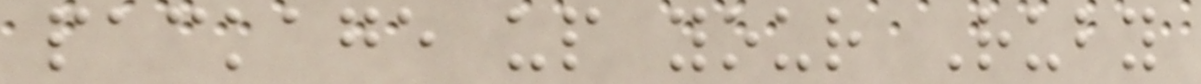package up your Ruby
